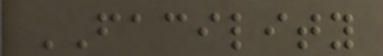FACILITY
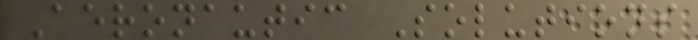Aeronautic Solutions
